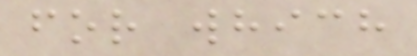for which
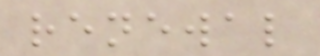renewal
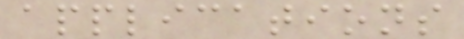applications
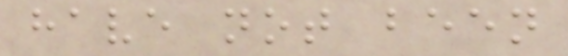have not been
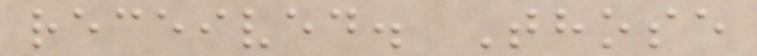received. Those
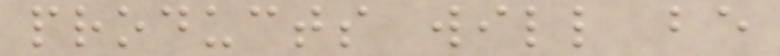products will be
